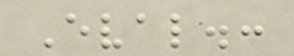Eval.:
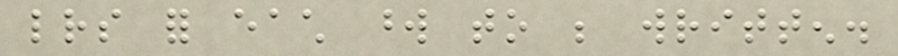letters for each word to be written.
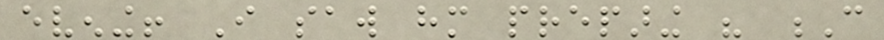evening! I saw him preparing his C
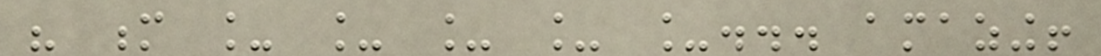his m _ _ _ _ _... amazing!
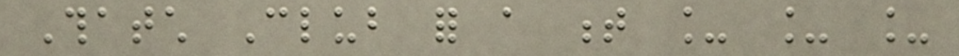Thatch Club for a t _ _ _
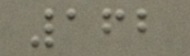162
